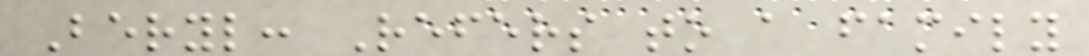Beryl: Refers to a family
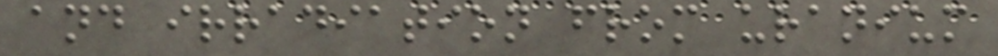and irradiation from uranium
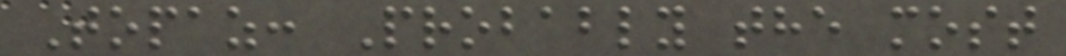Topaz: Probably the most
